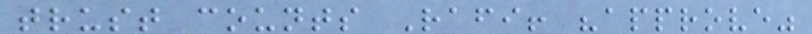trust counts Rafi! "approve"
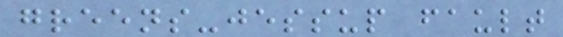greens-jessup fault
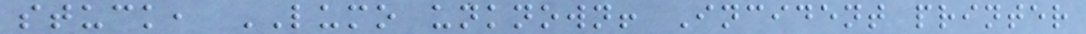stuck, LUMO unknown! Incident printer
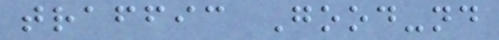traffic Good-nd
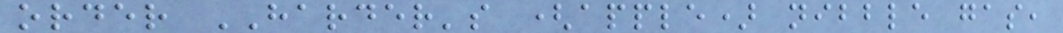order HARDER's (apple) nibble gas,
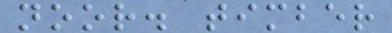noor. timber
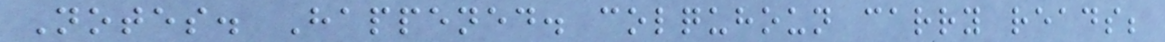Notes. Happened. colquhoun carry reads;
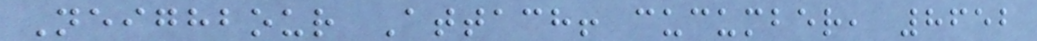Neighbour Attach! cucumber, 8652
